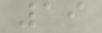19
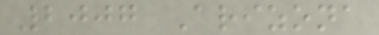2007 Arizona
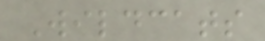Wildcats
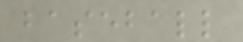baseball
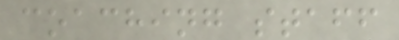coaching staff
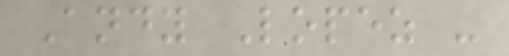Andy Lopez -
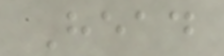Head
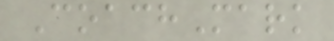CoachMark
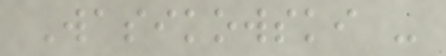Wasikowski -
